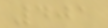401
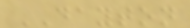DAYTON
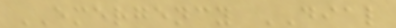EMERGENCY DIAL
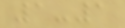1-1
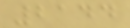2144
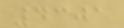4301
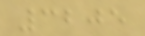3205
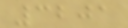3201
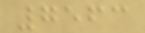7563
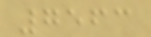7563
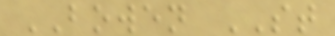BOWEN ST
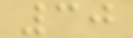30
